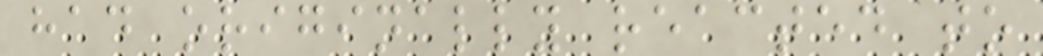had originally reacted to
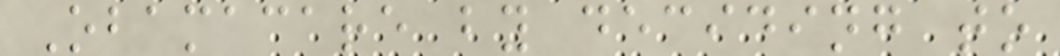Obamacare by deciding to
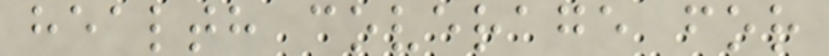health coverage for
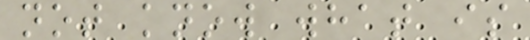not know what is
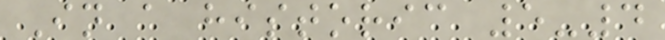In a historic 5-4
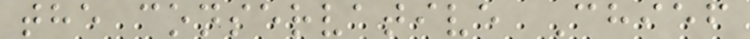the conservative Chief
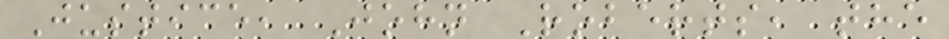Justice, John Roberts, the
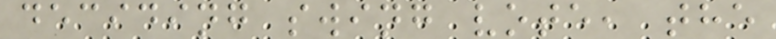deciding swing vote, the
